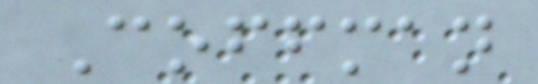Coffman
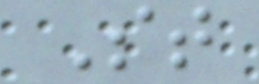St
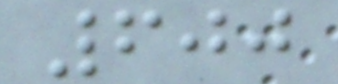600
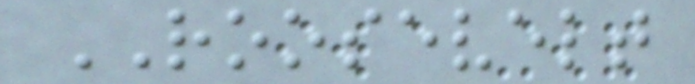ROOSEVELT
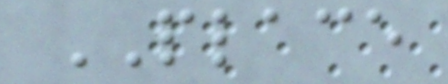PLACE
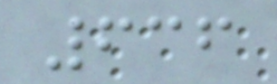636
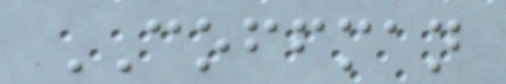COFFMAN
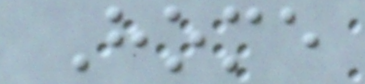Home
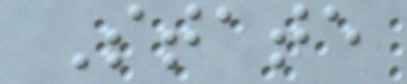State
